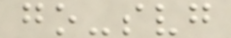go-svg
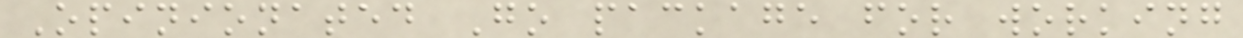Opinionated Go package for working
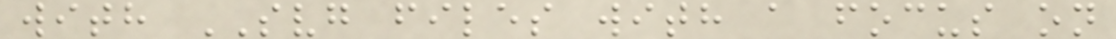with SVG files with a focus on
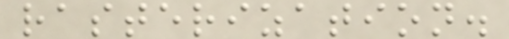rasterization.
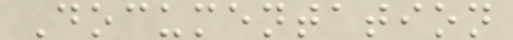Documentation
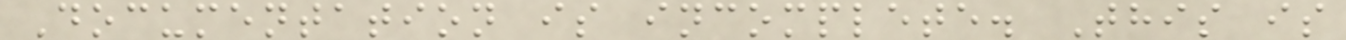Documentation is incomplete. This is
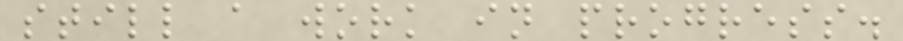still a work in progress.
